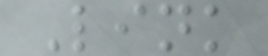Link
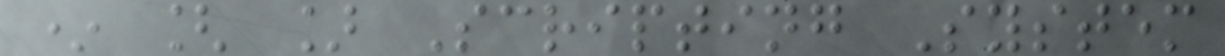* [ ] Scripting System
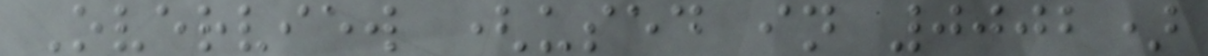Overview (used in 0002)
